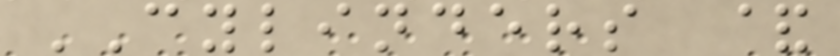CYLINDERS &
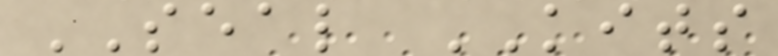SEAL KITS
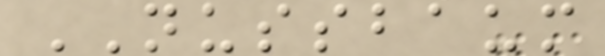NUSSBAUM
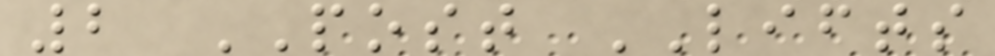2 POST LIFTS
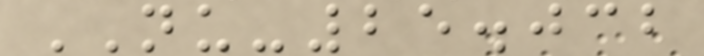NU-25.032
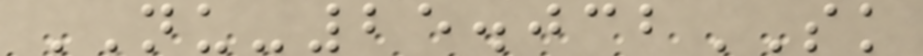NU-25.032SK
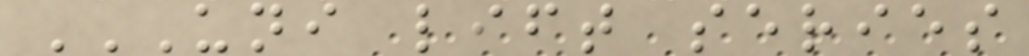UNI LIFT SERIES
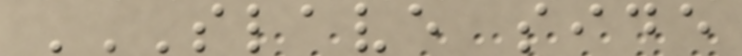SLAVE SIDE
